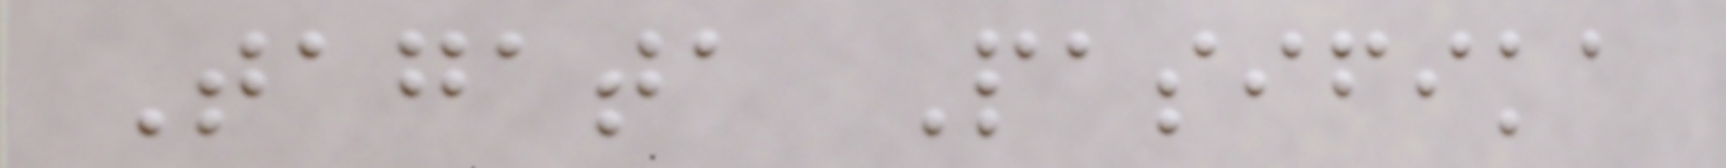Tagata Pasifika
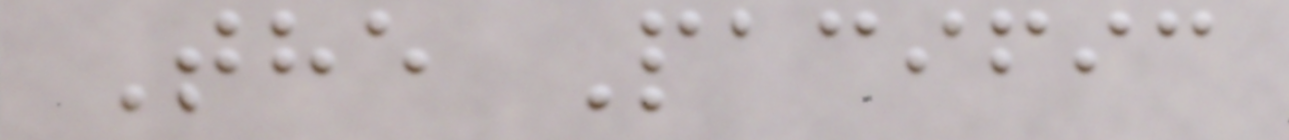The Pacific
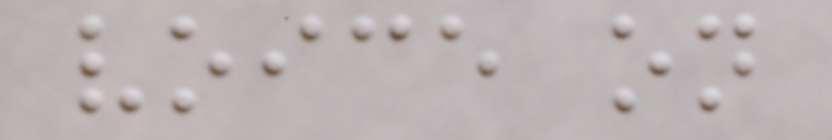voice on
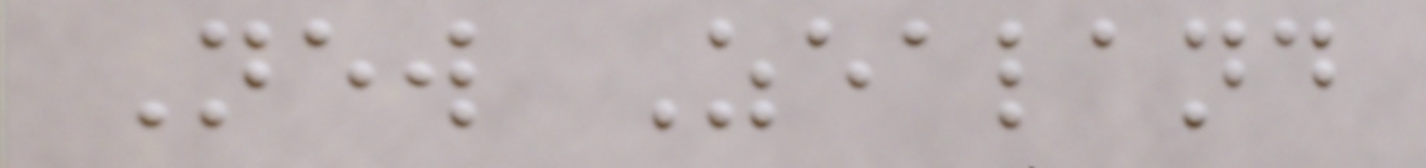New Zealand
